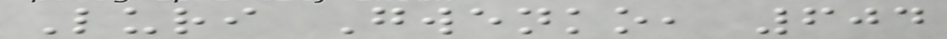Luri Gwenko, 604
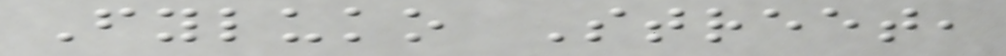Fyluko Street,
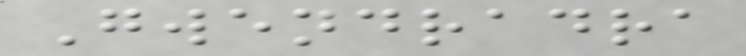Gwendradra
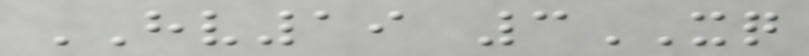HV19 3XQ
